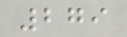279
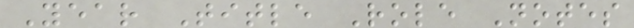Year Title Role Notes
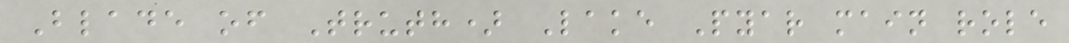Blade of Truth) Lake Pyar main role
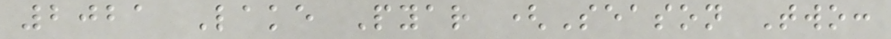2021 Lake Pyar (Season Two:
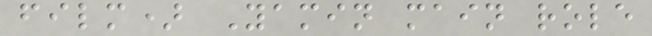film) Yamin main role
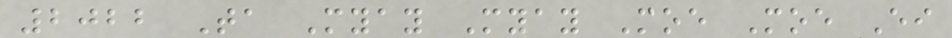2022 Ta Myay Myay Moe Moe Ei
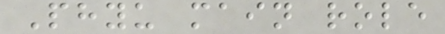Phyu main role
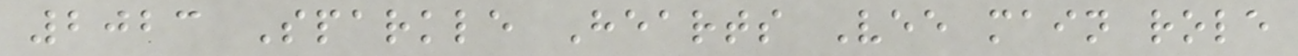2023 Sparkle Hearts Vee main role
